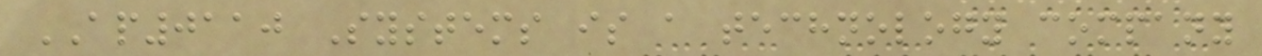AP0110 Systems is a technology company
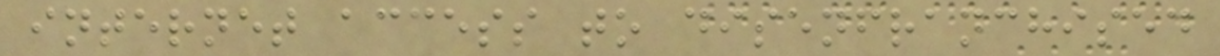internet access to disenfranchised
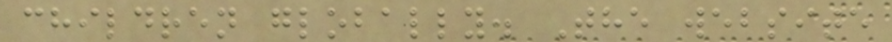children globally. The website
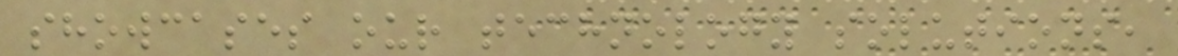showcases our technology solutions,
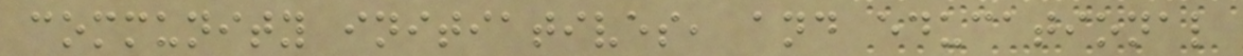community initiatives, and educational
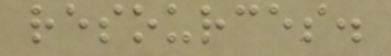resources.
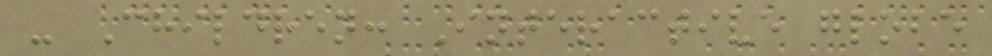- Children: Interactive globe
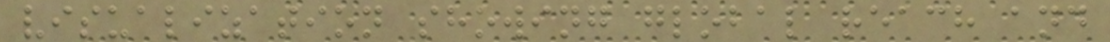visualization showing global reach and
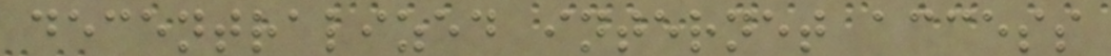decentralized internet access
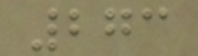273
